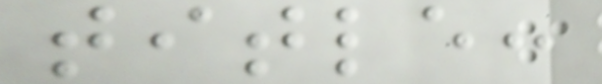title:
